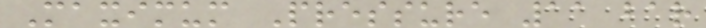Maximum Pressure 11 bar
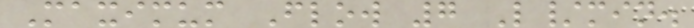Maximum Flow 7 L/min.
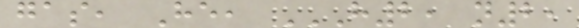gas, He, H2, N2,
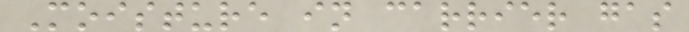Moisture in carrier gas
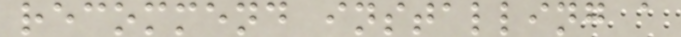recommend installing a
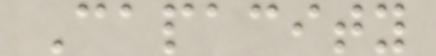Capacity
